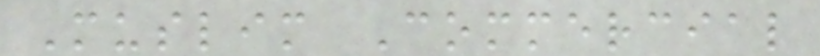Muslim Commercial
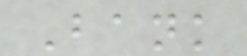Bank
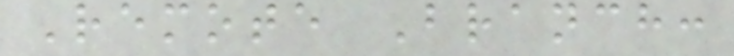Remote Branch:
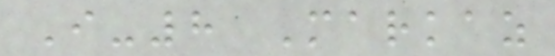I-8 Markaz
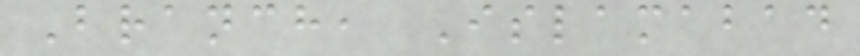Branch, Islamabad
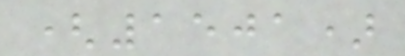(1501)
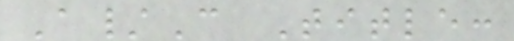A/C Title:
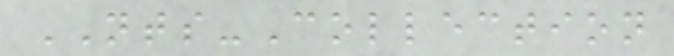NTS-Collection
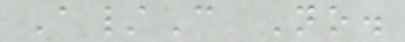A/C No.
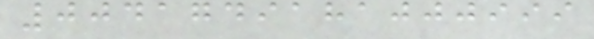0041749181000999
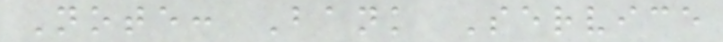Note: Bank Service
